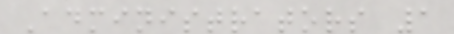Administrators 1
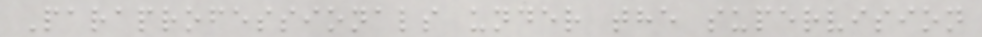Paraprofessionals under the supervision
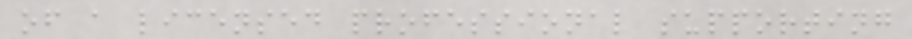of a licensed professional supporting
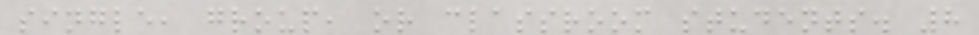single, group, or classroom students. 8
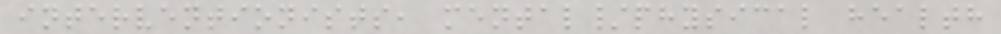interventionists, mental/physical health
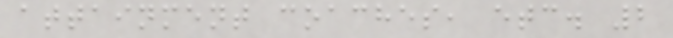attainment coaches, etc. 2
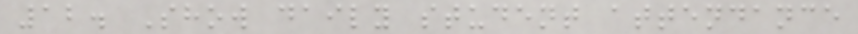12. Show daily student attendance
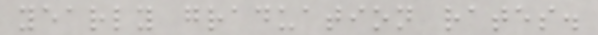yearly graduation rates.
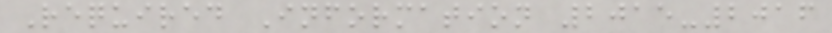Required Information 2015-2016
